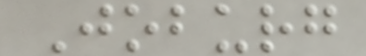Joburg
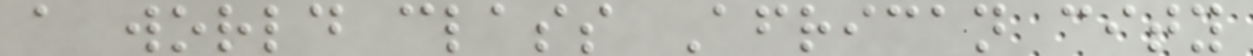a world class African city
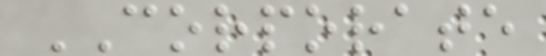CORPORATE
